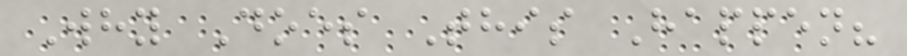Why Does This Happen?
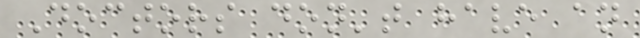Doctors don't have an
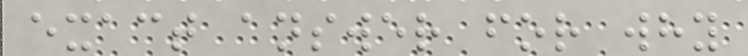exact answer for why
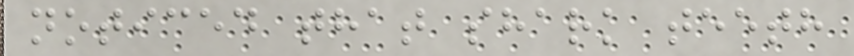noticed that shark teeth
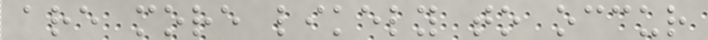are more likely to occur
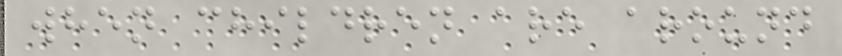when children are around
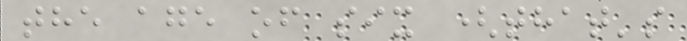the age of six (that's
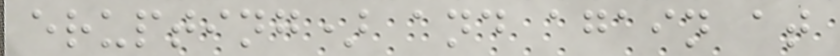erupting) and again at
